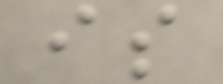is
